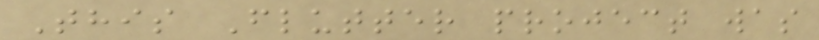This Flutter project was
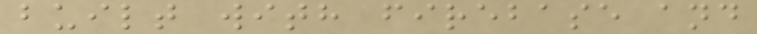built with firebase and
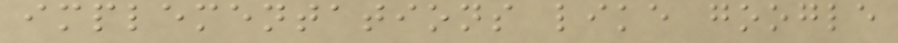implementations like google
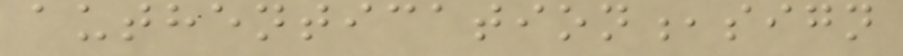authentication,sign
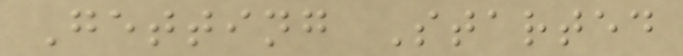Getting Started
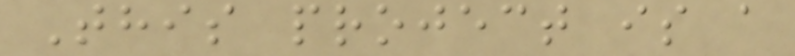This project is a
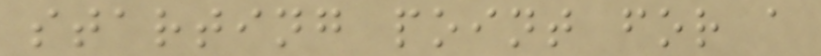starting point for a
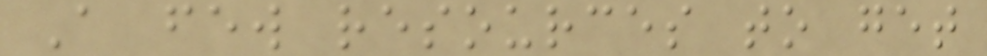A few resources to get
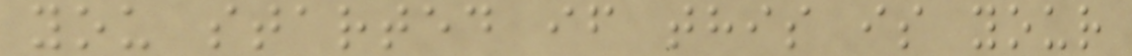you started if this is your
